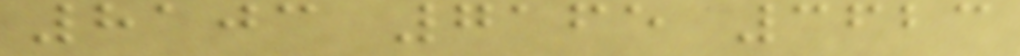8103 7165 3623
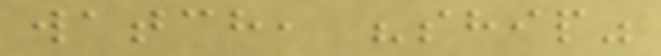watch, "ship"
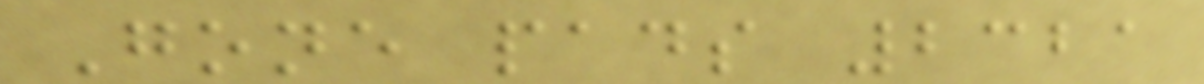Gone pads 2321
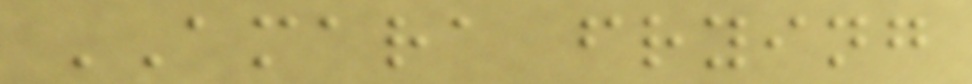AMARA frying
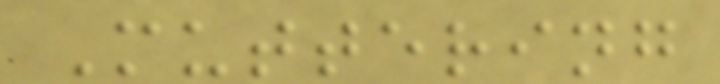Muttering
